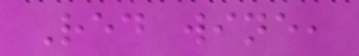Red wine,
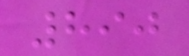890
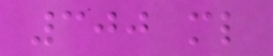300 ml
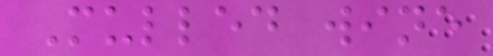Mulled wine
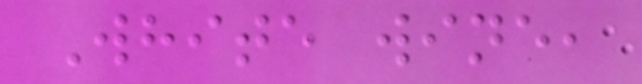White wine,
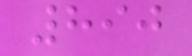890
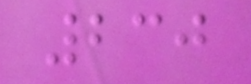230
